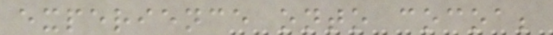experience onto cocoa;
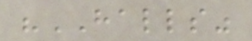"HALLS"
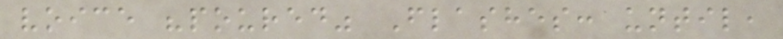voice "poured" Flashes: until,
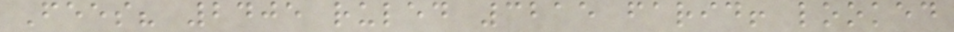Fees? 2405 ruled 3215 farid! looked
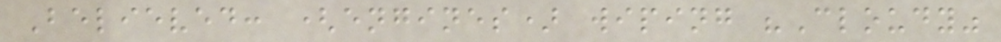Believed: (engines) wiping "Cloudy"
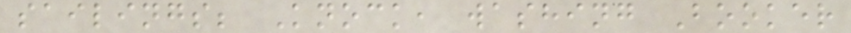sailings; Knock, washing Booker
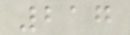217
